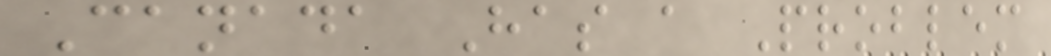Canada Has a Problem
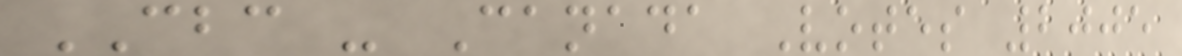CBC - Canada Votes 2005
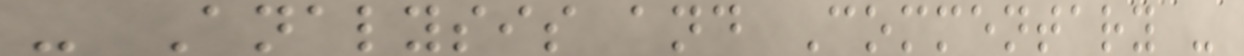- Analysis and Commentary -
